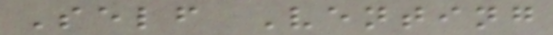Self Venting
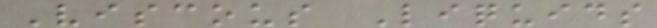Viscous Liquids
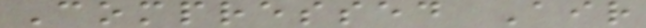Compressed Air
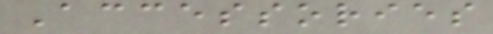Accessories
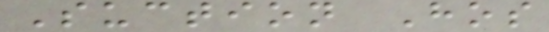Suction Hos
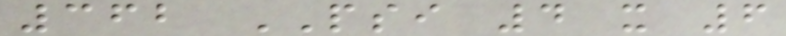362 PSI 4 x 6
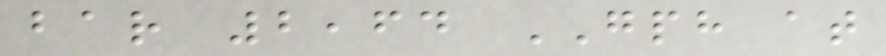bar 2,64 GPH at
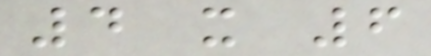4 x 6
